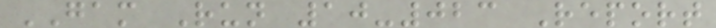GAM Run 10-023 Report
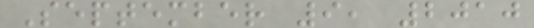September 9, 2010
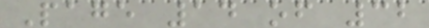Page 14 of 32
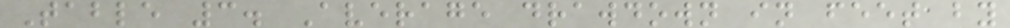Table 3. Average drawdown in feet by
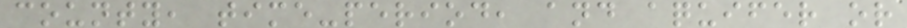county, time-period, and aquifer or
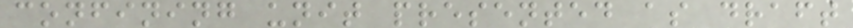confining unit presented as draft
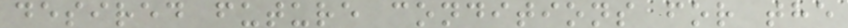desired future conditions for the
